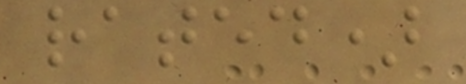rated)
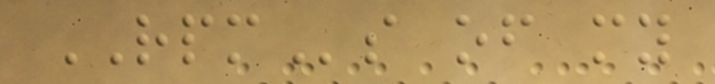RPMs of my
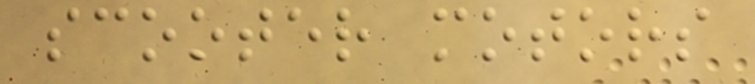scooter motors
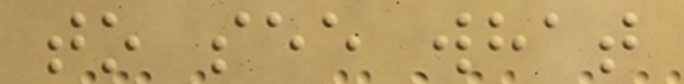to see what
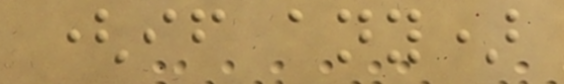(if any)
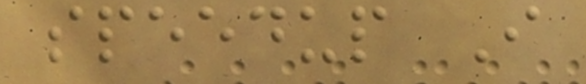speedup I
